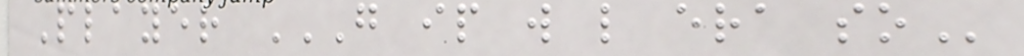Player G IP W L ERA SO
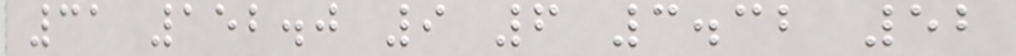31 152.0 9 6 3.32 52
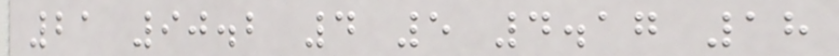21 90.2 4 5 4.17 18
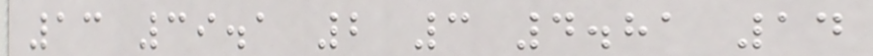13 39.1 2 3 4.81 14
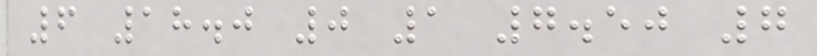6 18.0 0 1 7.50 7
